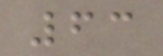63
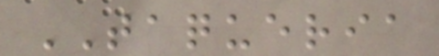TAQUERIA
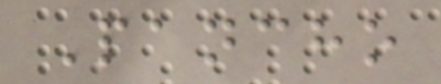Pancho
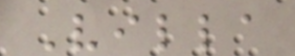Villa
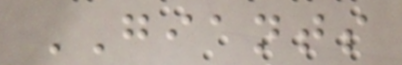GIANTS
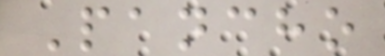Pancho
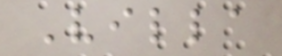Villa
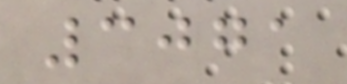3071
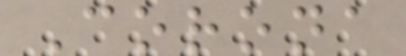Corona
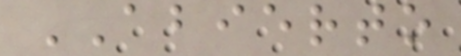ABIERTO
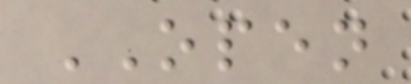OPEN
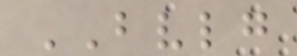BVLG
